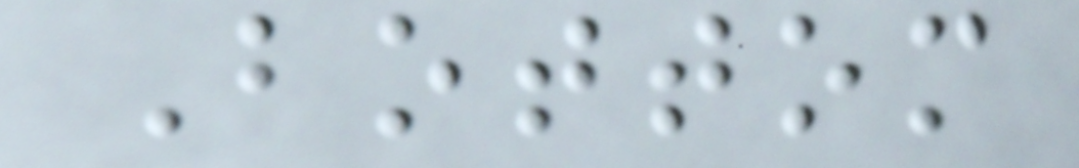Bottom
